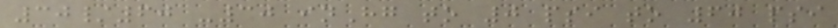30/60 -30 inHg to 0 psi to 60 psi
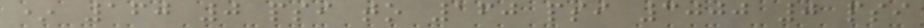* 160 0 psi to 160 psi 3000 0 psi
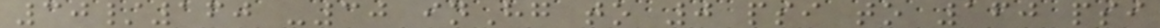30/160 -30 inHg to 0 psi to 160 psi
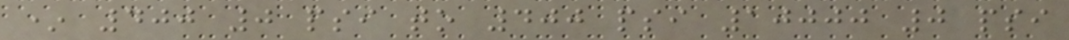* 400 0 psi to 400 psi 10000 0 psi
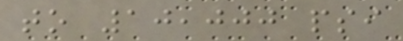to 10,000 psi
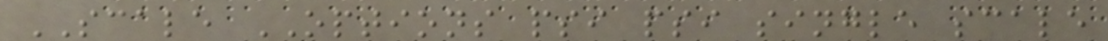SCALE OPTIONS psi psi single scale
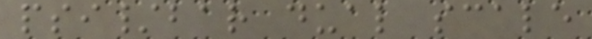psi/bar dual scale
